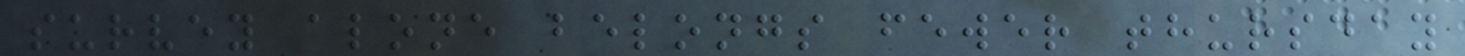survey alone belongs fewer thursday
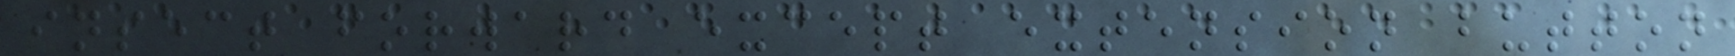insect forward except extension button
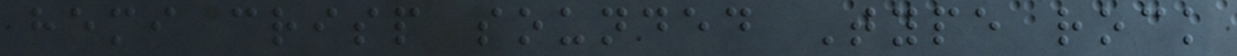hemi crisp sounded Type rock
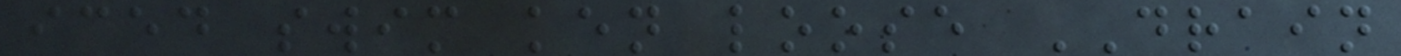iced swim ken loose DRAIN
